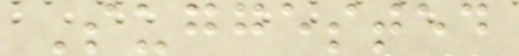Suggested
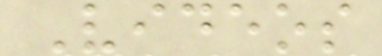Videos
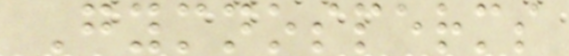Gymnosperms
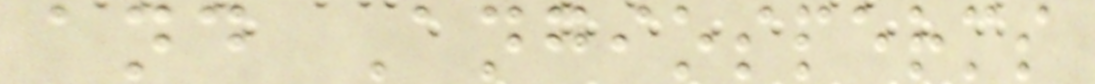and Angiosperms
